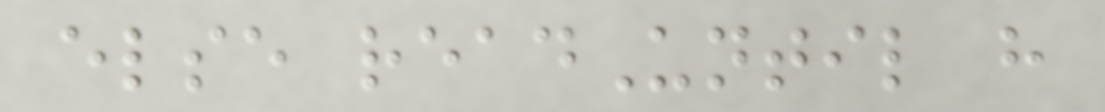else readUntil h
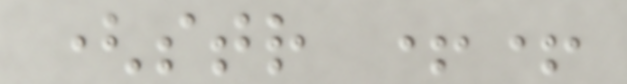(str ++
